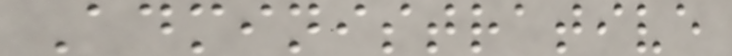Administrative
